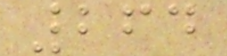264
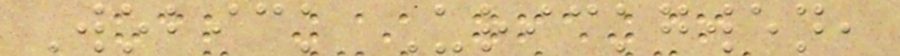Wobick Urickgwen,
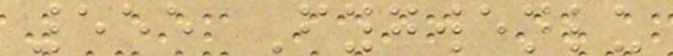555 Fygwenlu
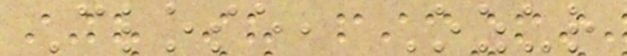Close, Ozur
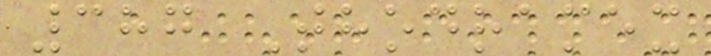387 Thodramex
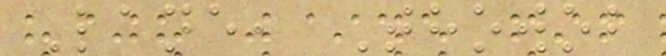Lane, Thowob
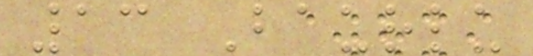13 Baurlu
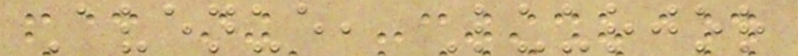Avenue, Luurjor
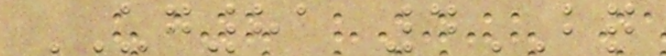UG81 4BQ
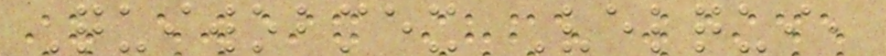Quiwobmex Velqui,
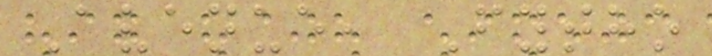Avenue, Fytho
